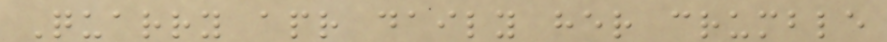Quarry apr daily her crumble
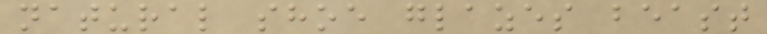natural shoe glazes beast
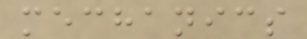mechanics
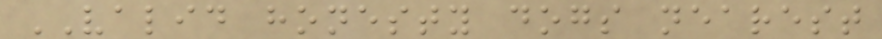VALID honesty dogs nearest
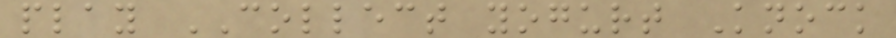play COLLECT yogurt Knock
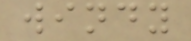windy
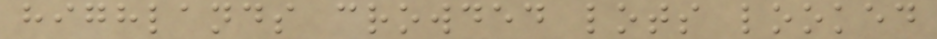highlands crowded lots looked
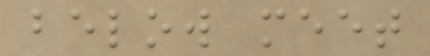below meet
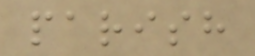parish
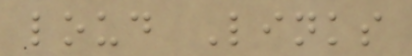loud Links
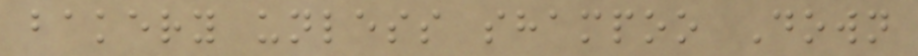bakery unless shampoo Down
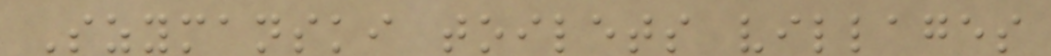Szymanski toilets villages
